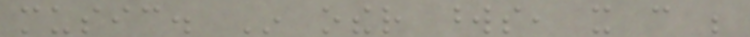music. In other words, it can be
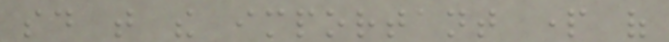said that the important part of
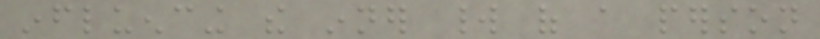influencing the inner world of a person
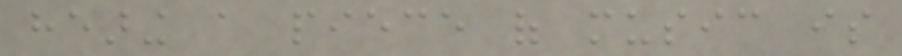hearing a piece of music is
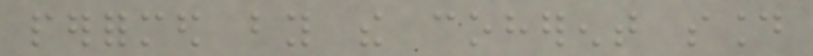performed by the coherent sound
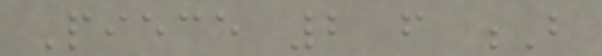Piece 2 from B
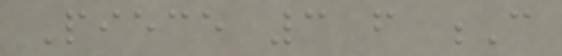Piece 3 from C
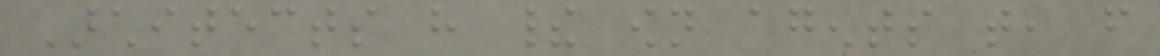Architects have their own agents that, from
